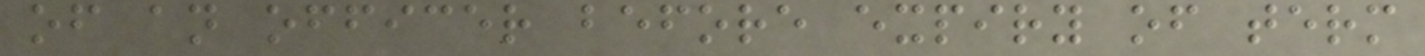of an officer before expiry of term
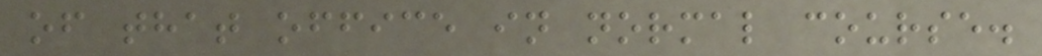of that office in normal course.
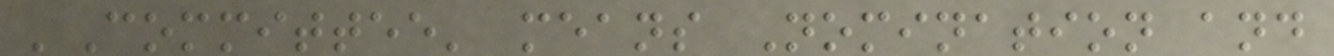'Committee' means Nomination and
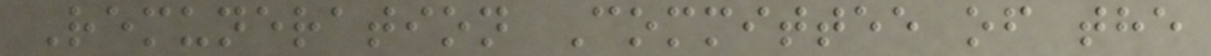Remuneration Committee of the
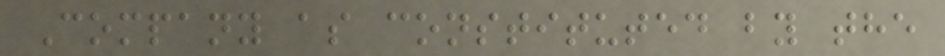Company as constituted by the
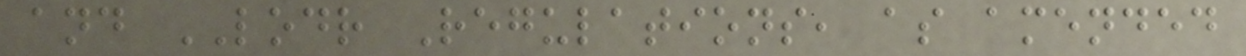and LODR Regulations, as amended
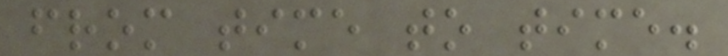from time to time.
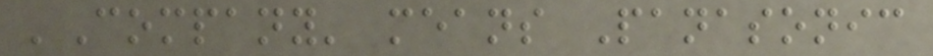'Company' means Panasonic
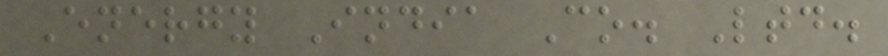Energy India Co. Ltd.
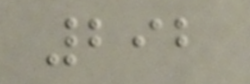292
